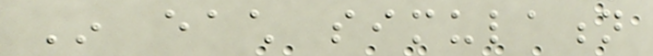In each simulation
